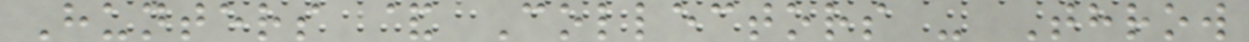Hunters & Collectors - Throw
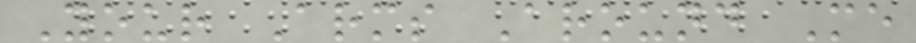Your Arms Around Me
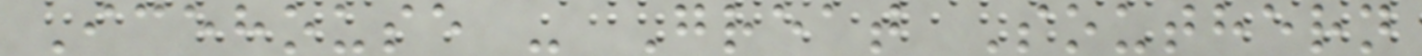Icehouse - Great Southern
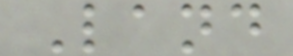Land
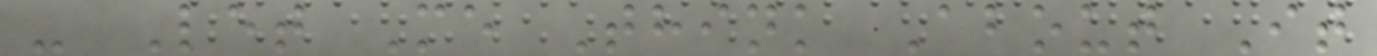- Let Me Think About It
